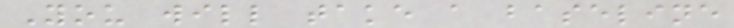You will take a baseline
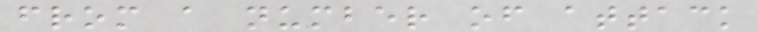from a number of attack
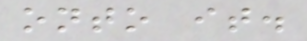onto it.
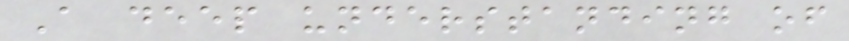A deep understanding of
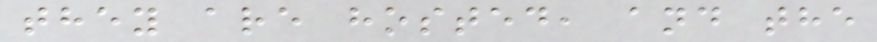they are hosted, and the
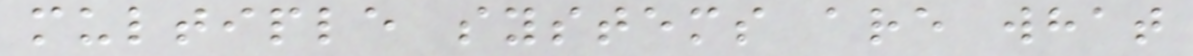multiple systems are what
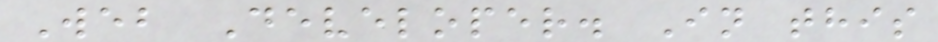Web Developer. In this
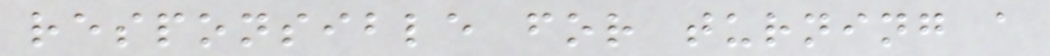responsible for turning a
